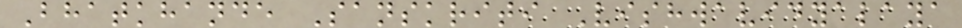Bhatkhande Sanskriti Vishwavidyalaya
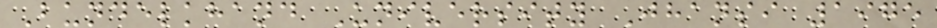Bundelkhand University Jhansi 1975
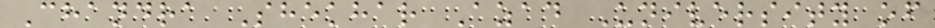Chandra Shekhar Azad University of
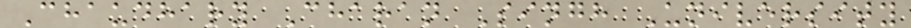Chaudhary Charan Singh University
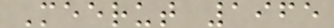Meerut 1965
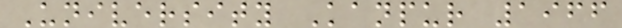University Kanpur 1966
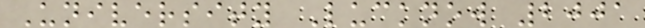University Lucknow 2001
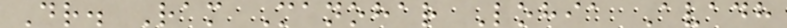Dr. Ram Manohar Lohia Avadh
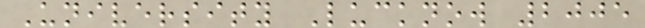University Lucknow 2005
